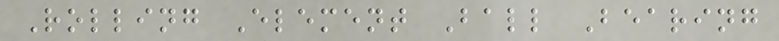Rolling Element Ball Bearing
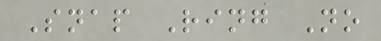Snap Ring No
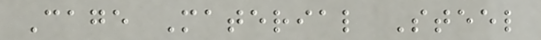Cage Material Steel
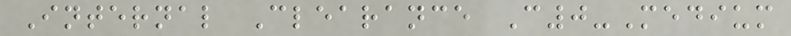Internal Clearance C0-Medium
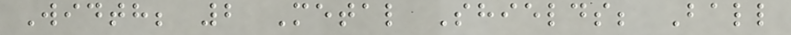Width; 2 Metal Shields; Ball
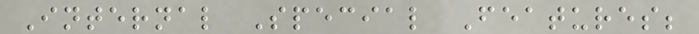Internal Special Features;
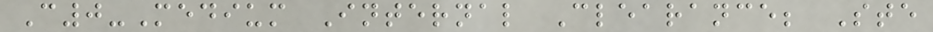C0-Medium Internal Clearance; Ste
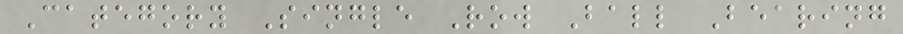Category Single Row Ball Bearing
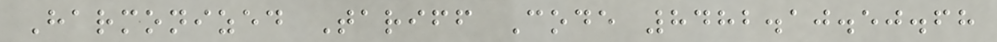Harmonized Tariff Code 8482.10.50.68
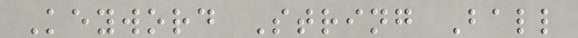Keyword String Ball
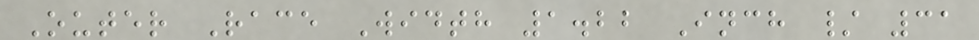Outer Race Width 1.22 Inch / 31
